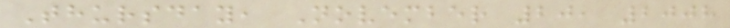Thursday, November 20, 2008
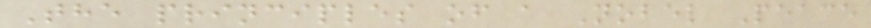The principles of a Nobel Peace
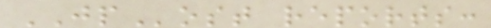JPost reports:
